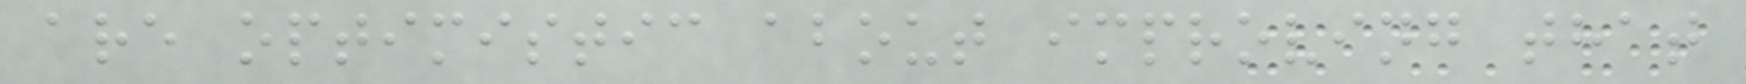are optimistic about improving that
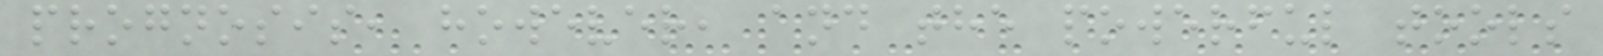prognosis, however, and the powerful tools
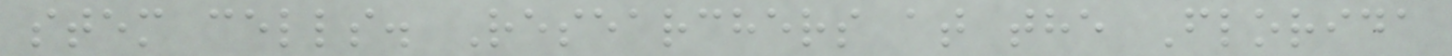stem cells. Researchers at the Florida
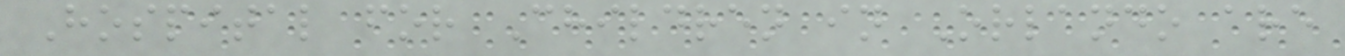Hospital for Children in Orlando are
